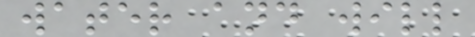water and will
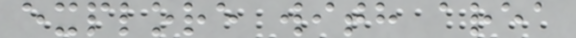explore with area
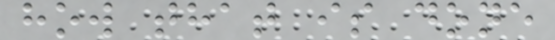how that is done
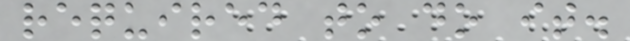required to do it.
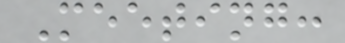Meeting:
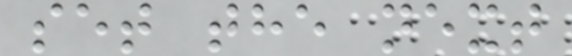set the next
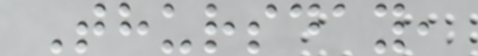Thursday,
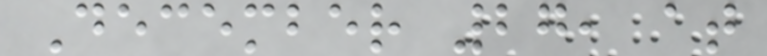December 27, at
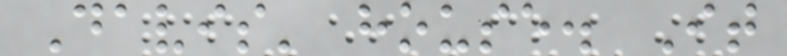Davis' house. It
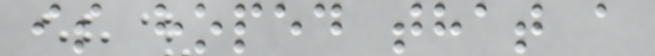is hoped that a
